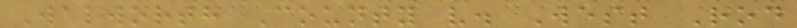Walworth County v. West Rod
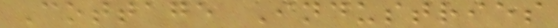Cottage Industries
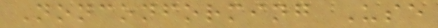Nonconforming Use
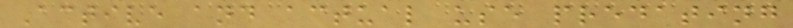Active and actual use predating
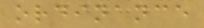ordinance
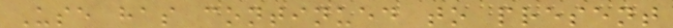Use has continued to present
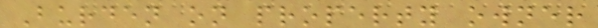Burden on property owner
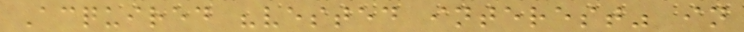Acquired "vested interest" in
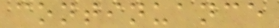continuance
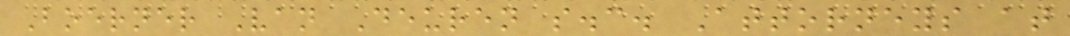Boerner Van Deuren s.c. Attorneys at
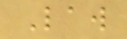Law
